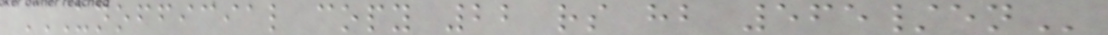UNOFFICIAL COPY 22 RS HB 565/EN
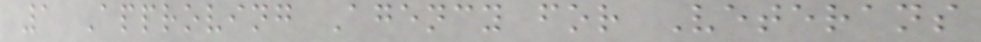1 Approving Agency for Veterans
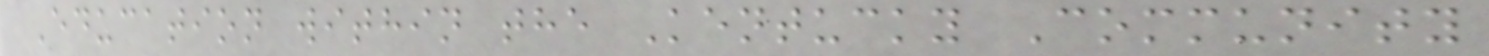Education within the Kentucky Community
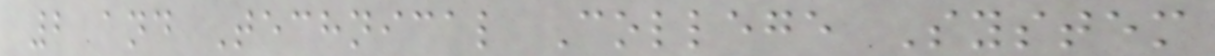2 and Technical College System
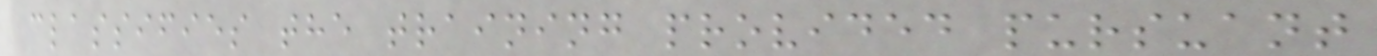classifies the training provided pursuant
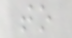to
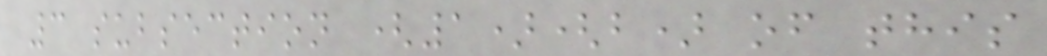3 subsection (1)(b) of this
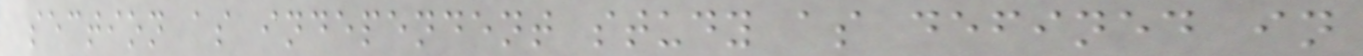section as independent study as defined in
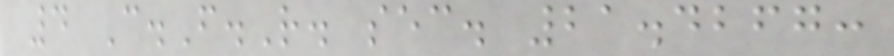4 C.F.R. sec. 21.4267:
